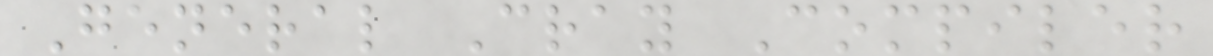General Cray Compiler
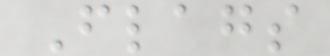Flags
